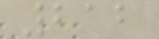212
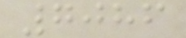7086
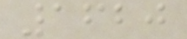1620
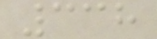338
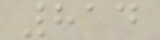814
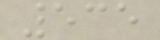535
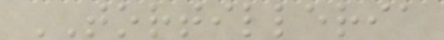TORTILLERIA
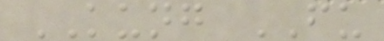KUNG FU
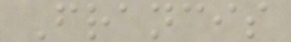Francis
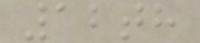12th
